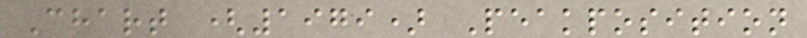Chart (1979) Peakposition
